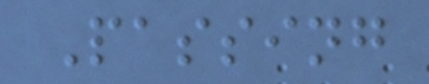Passing
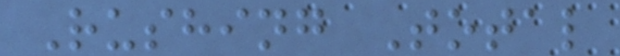Rushing Total
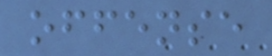offense
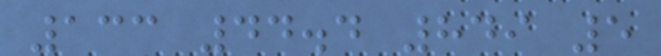133 44.4 849 5
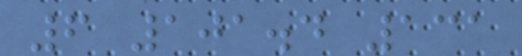6 101.4 131
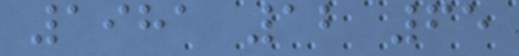1981 12 65
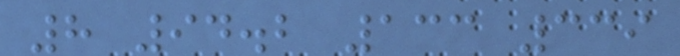8 94.2 133 339
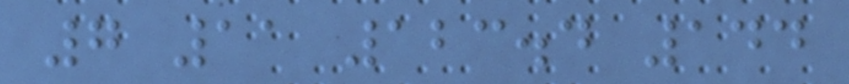7 11 123.4 144
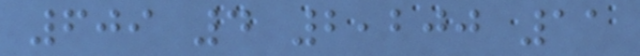609 4 2,200 11
